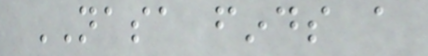NASA finds a
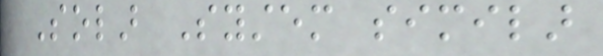Solar System similar
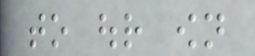to our own
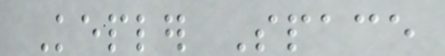Kepler Space
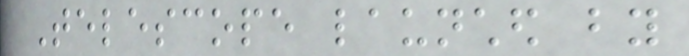Telescope launched by
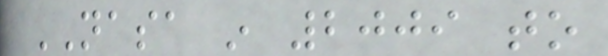NASA in 2009 to
